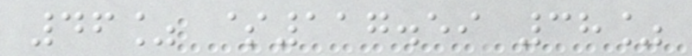46% $117.59 38%
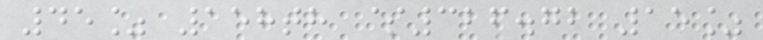45% 158th $326.72 15%
